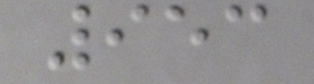953
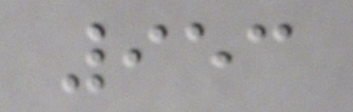953
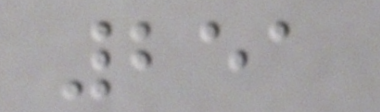251
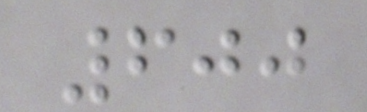600
